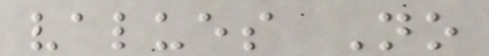values No
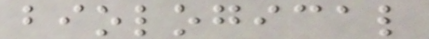biological
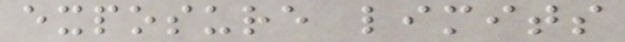exposure limits
